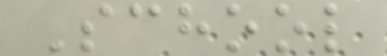School
